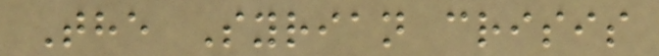The Syrian crisis
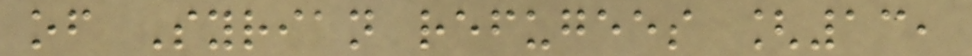of Syrian refugees [13,
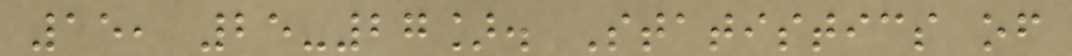15, 25-27]. Statistics of
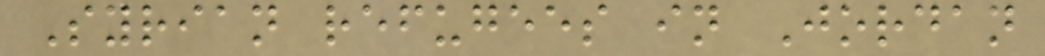Syrian refugees in Jordan
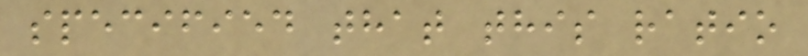specified that this ratio
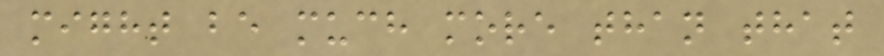might be much more than that
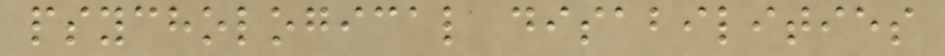psychological disabilities
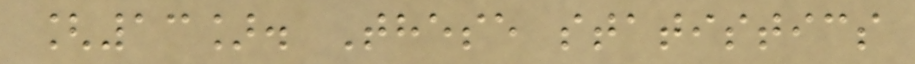[13]. These statistics
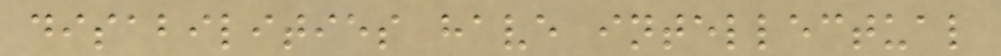disabilities have intellectual
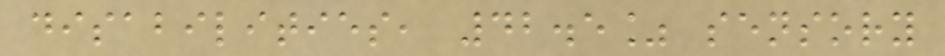disabilities, 42.5% sensory
